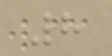8
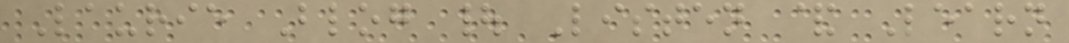Laurie Blog | Listen & Learn
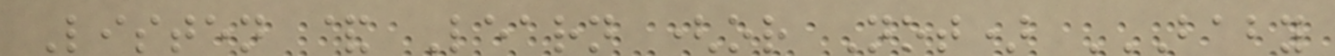Listen & Learn (or Not) BABY
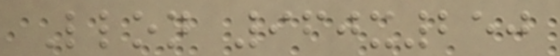Llon 960x250
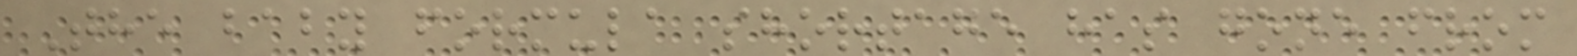The baby formula shortage has gone from
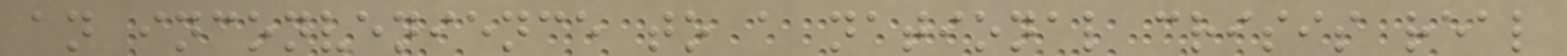an inconvenience to a national crisis real
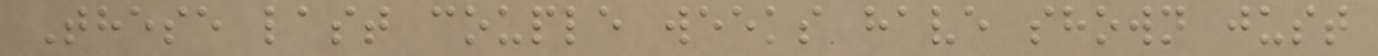These last couple weeks have shown just
